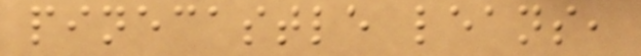pinecastle leans,
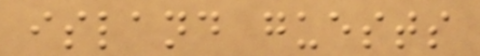island guests
